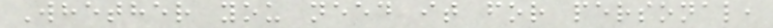Whether you need it for personal,
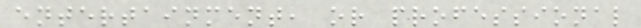entertainment, or professional
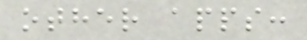other apps:
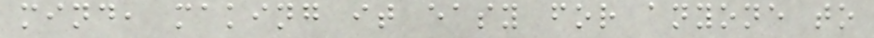mind, making it easy for anyone to
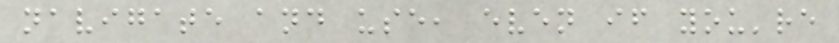navigate and use, even if you're
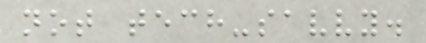not tech-savvy.
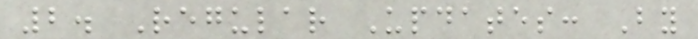2. Regular Updates: By
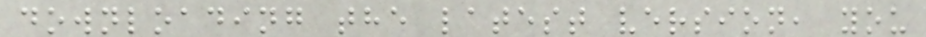downloading the latest version, you
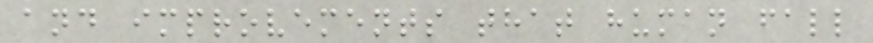and improvements that human fall
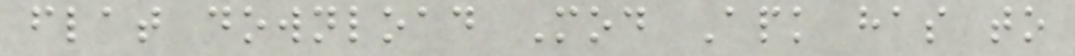flat download Mod Apk has to
